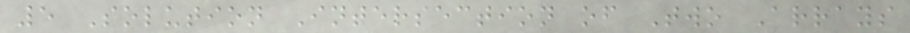5 Solution Intersection of Two Arrays
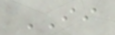II
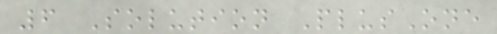6 Solution PlusOne
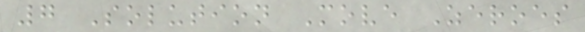7 Solution Move Zeroes
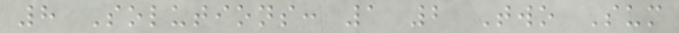8 Solutions: 1 2 Two Sum
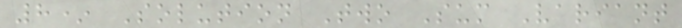8* Solution Two Sum Variant
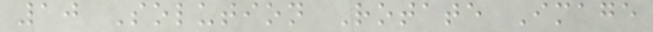10 Solution Rotate Image
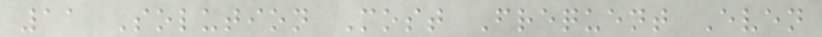11 Solution Most Frequent Even
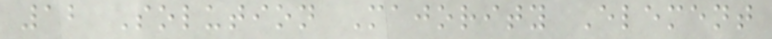12 Solution Majority Element
